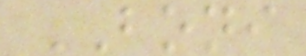BONI
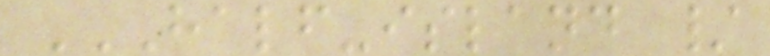HALF-ISLAND /
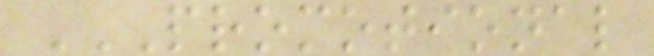PROMOTIONAL
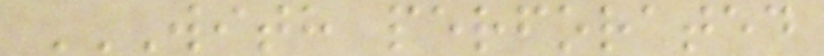WITH PERFORATED
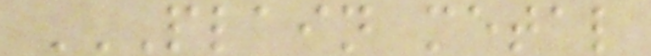PLAIN METAL
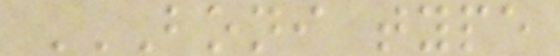BONI TYPE
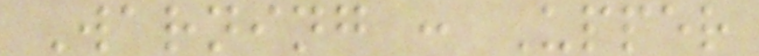Warning : Upper
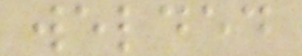welded
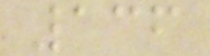136
